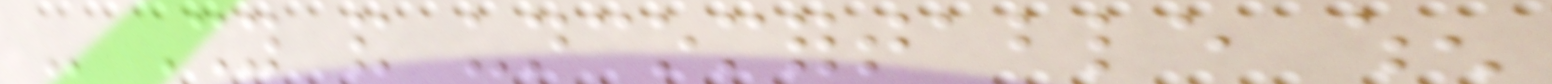- Shy and uncomfortable when
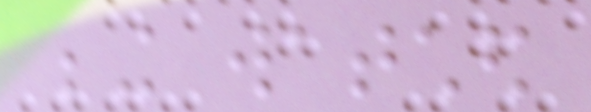being watched
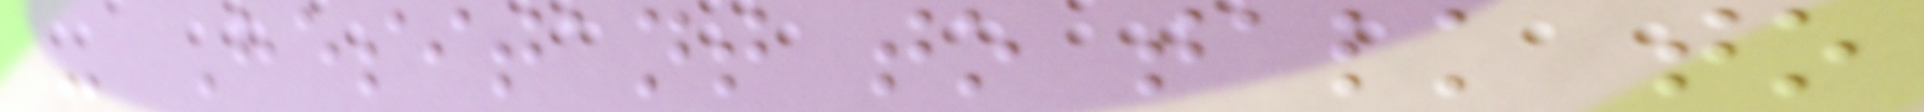- Hesitant to talk to
